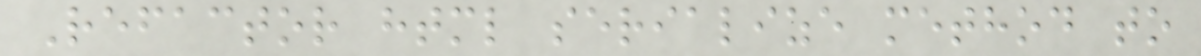Refactor html serialize method to
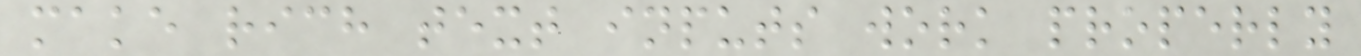make rich text inputs work properly
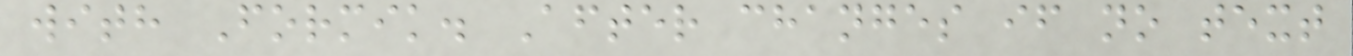with Formik. After changes if no text
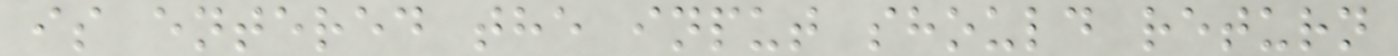is entered the input should return
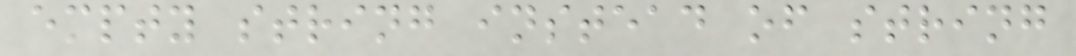empty string instead of string
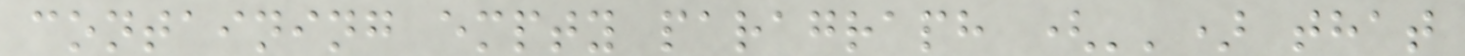containing empty paragraph ('') that
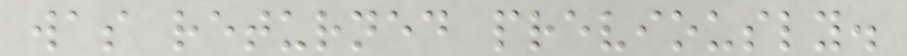was returned previously.
